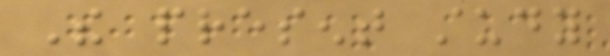The present study
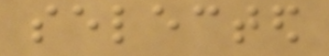selected
